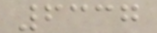6337
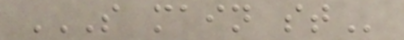S MAIN ST
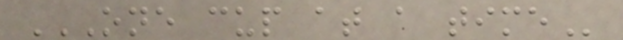ONE CUP AT A TIME
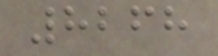8268
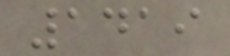1419
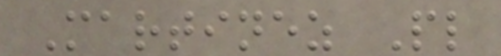Martinez Pl
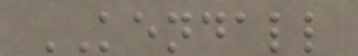KENDALL
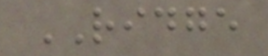RIDGE
